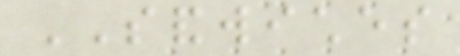SANDWICHES
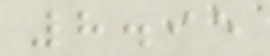8.95
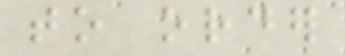to order
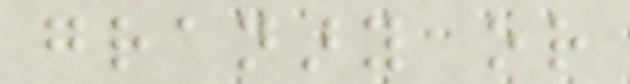granary or
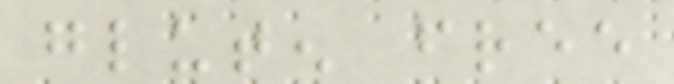gluten free
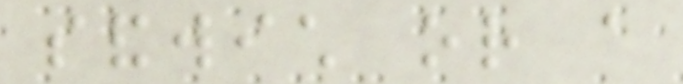sandwich or a
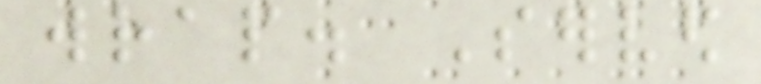wrap. Served
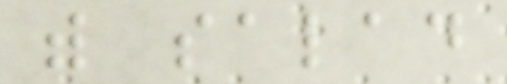with salad
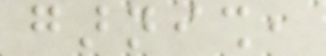garnish,
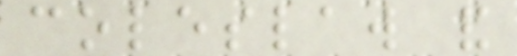coleslaw and
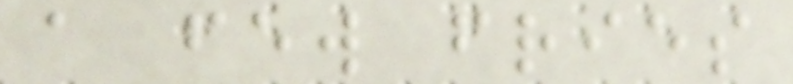a few fries
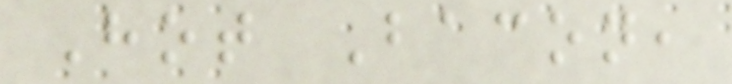Hot Bacon,
